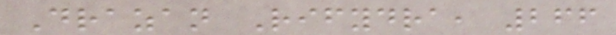Drazan Rifydra, 266
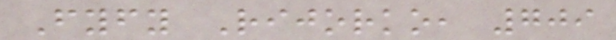Fyfy Rijorko, 709
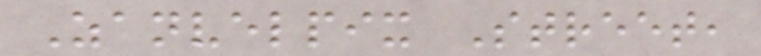Zanvelpix Street,
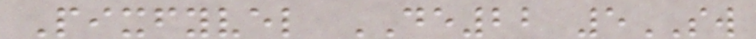Pixfyvel DE22 5SW
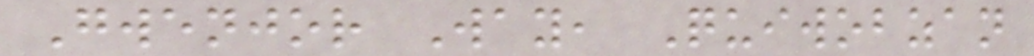Gwenjor Way, Quiwobzan
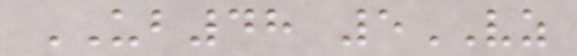UB48 5VZ
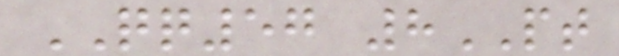QQ57 8PT
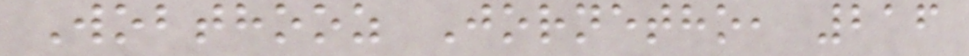Wobthooz Jornetho, 216
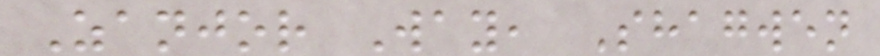Zanjor Way, Shagwen
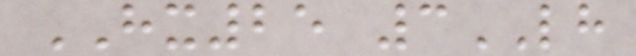HX25 3LH
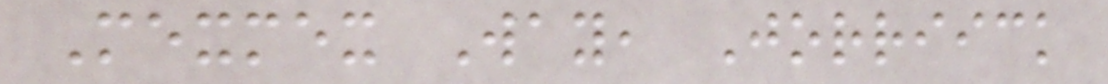Mexmex Way, Jorriick
